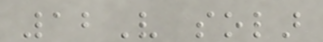12V solar
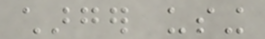charger using
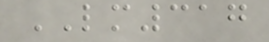LM317
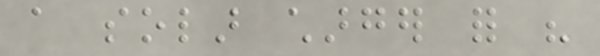a solar charger for his
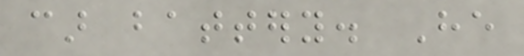car battery. He
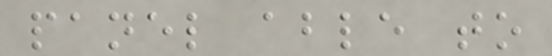panel able to
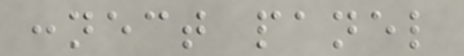connect panel
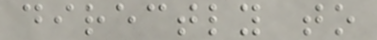directly to
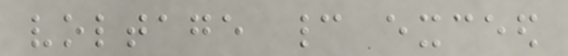voltage cannot exceed
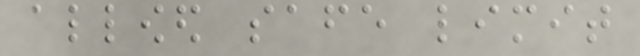allowed safe limit
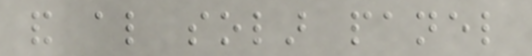and also solar panel
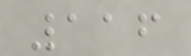116
